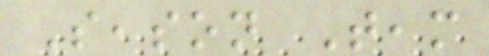Season Team
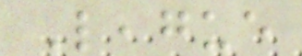League
